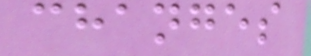changes
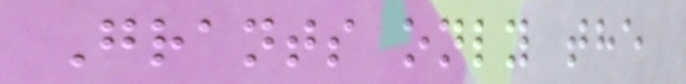Grants only the
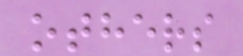others
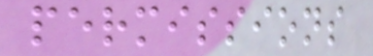permissions
